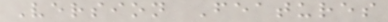Version Features
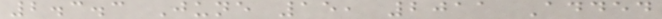2.3.3 June 15, 2011 Added
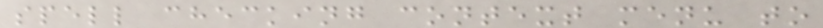spell checking context menu to
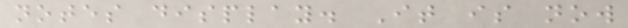notes display. It is now
